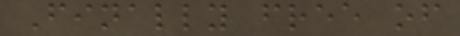Finally free of
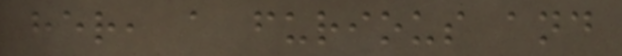her, a furious and
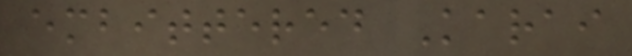embittered Karai
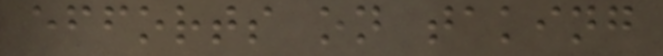efforts on taking
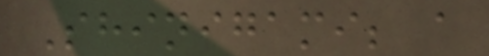Shinigami; a
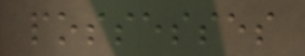possesses
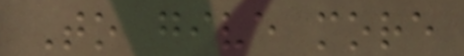To give more
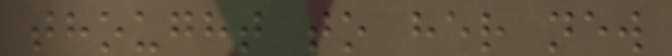thought to her new
